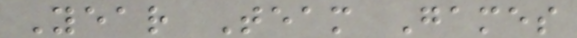Year Team Games
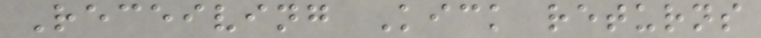Receiving Kick returns
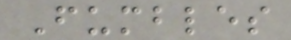Fumbles
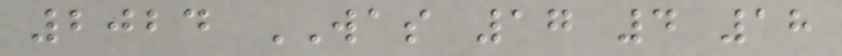2024 WAS 17 4 18
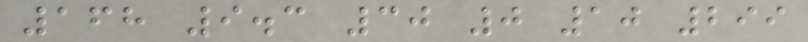168 9.3 30 0 10 299
